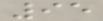95
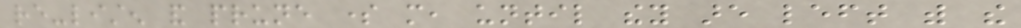re-listen and prune some more, until they are left with the
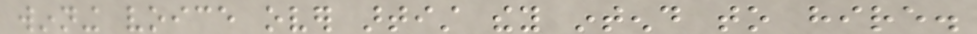winning voice over artist they intend to hire.
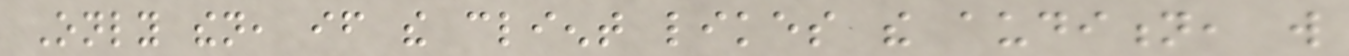Only then, if the client likes the audition, will
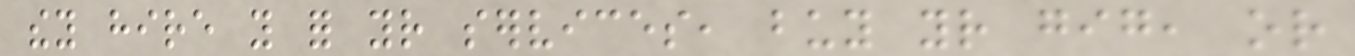they hire you for your services, buy your gig, or
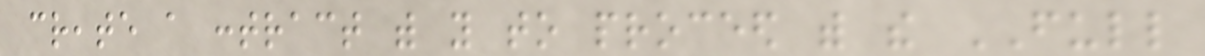create a contract with you to proceed with the FULL
